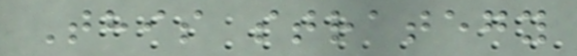This strategy
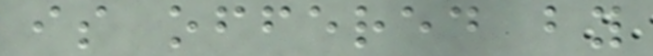is offered by
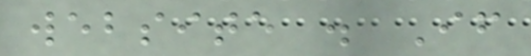website . If
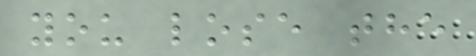you lose the
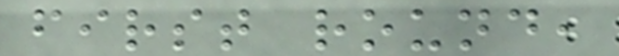first round,
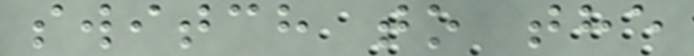switch to the
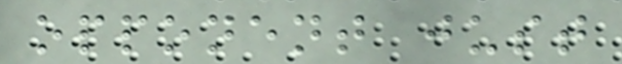opponent just
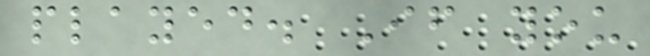played. If you
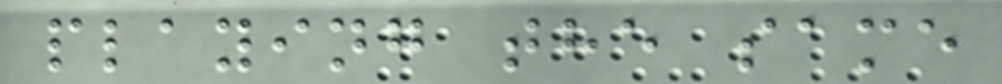playing the same
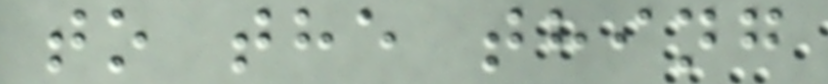to the thing
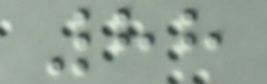88
